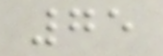75
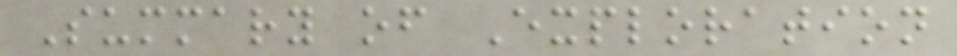Summary of Exploration
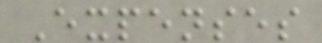Expenses
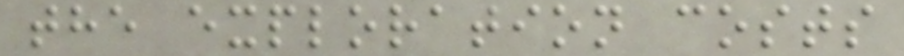the exploration costs
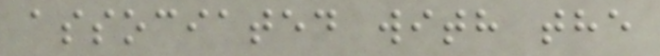associated with the
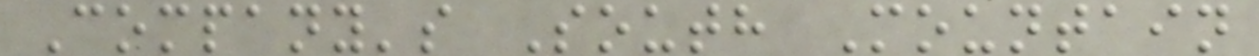Company's South Mountain
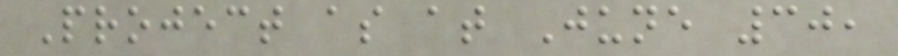Project as at June 30,
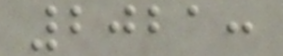2021:
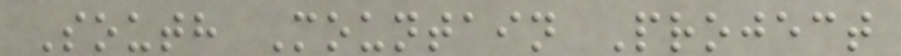South Mountain Project
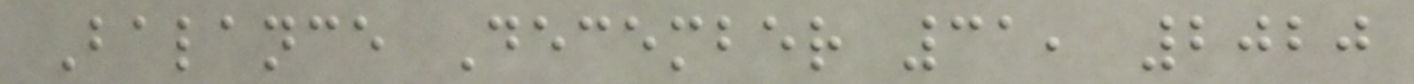Balance December 31, 2020
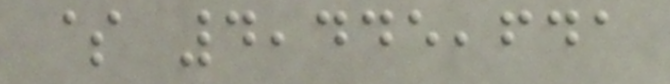$ 4,445,641
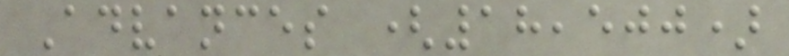Advances (18,500)
